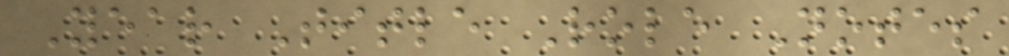Year Title Role Notes
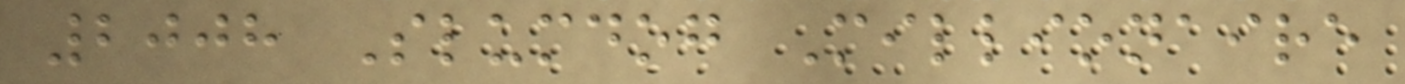2008 Slumdog Millionaire
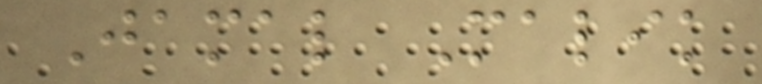Jamal Malik
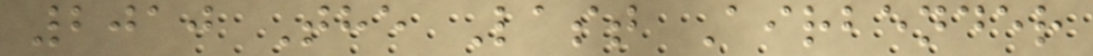2010 The Last Airbender
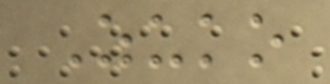Zuko
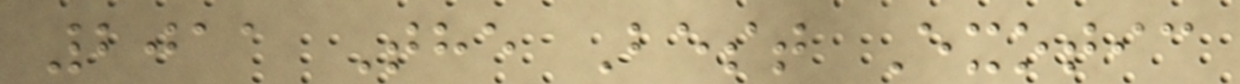2011 The Best Exotic
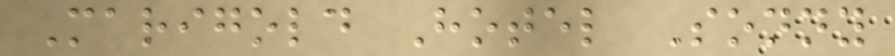Marigold Hotel Sonny
